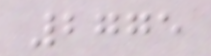2775
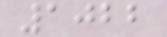1022
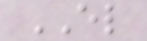EL
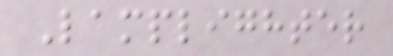Lamplighter
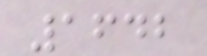1642
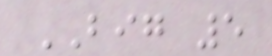BIG 5
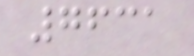7631
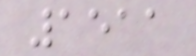1511
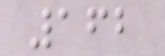162
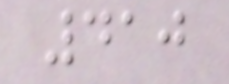410
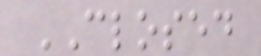CLOSED
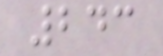243
